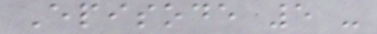Episode 5 -
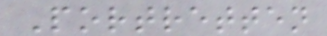Portretten
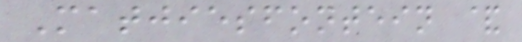Matjiesfontein &
